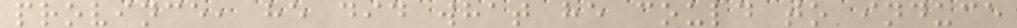province, he did what he could to induce
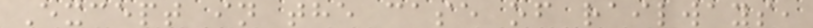Except in the case of railways,
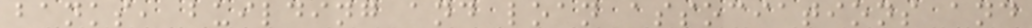banks, building and loan associations and
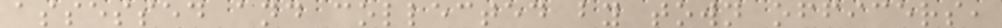assessed and collected by town officers,
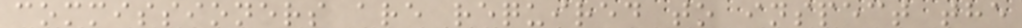commissioners are required to inspect the
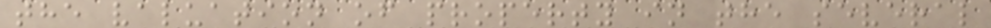the valuation of property in the several
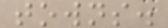towns.
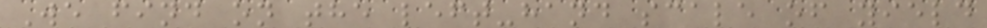We find on the left-hand scale of yield
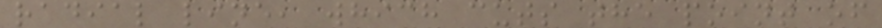radial line, which cuts the point of
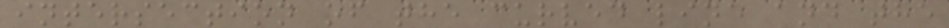intersection of the curved line and the
